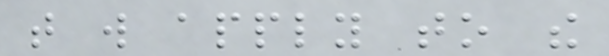that will apply to the
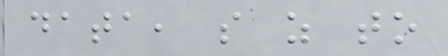data, so as to
